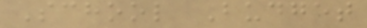School Budget
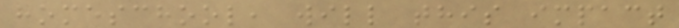homeschool, will this impact
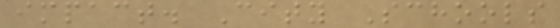impact. City Schools
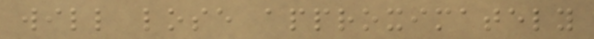will lose approximately
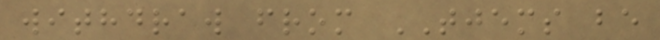withdraw from TJEMS be
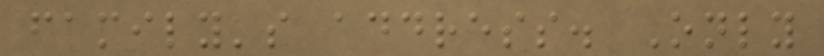family's address. Only
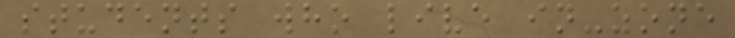students who live in-zone
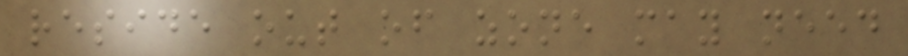reside out of zone may need
